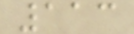113
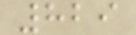829
